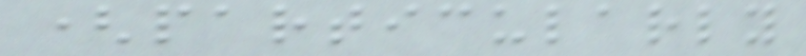(particularly
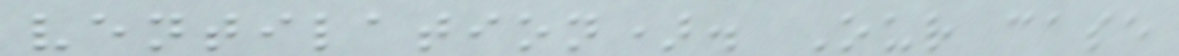ventilation). Our case
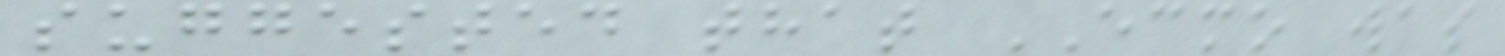suggested that ECMO was
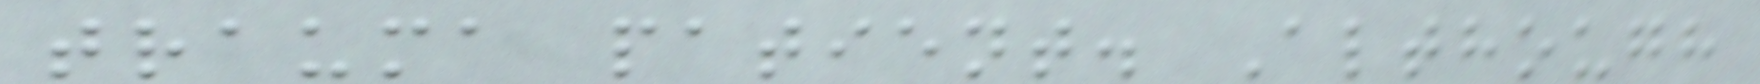trauma patient. Although
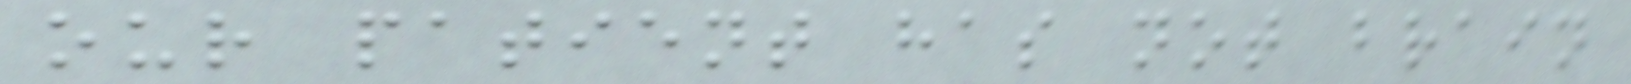our patient has not brain
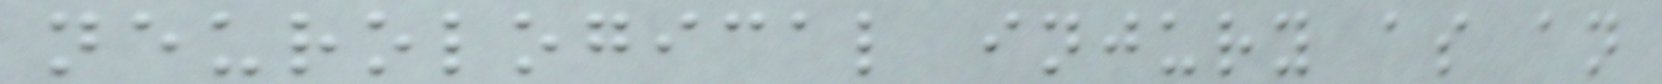neurological injury as an
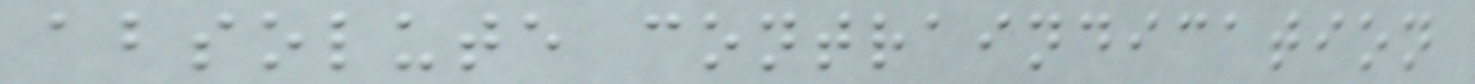absolute contraindication
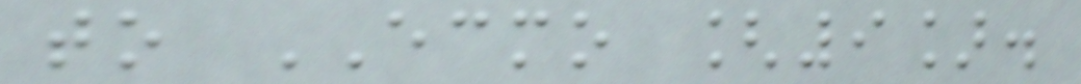to ECMO [9].
